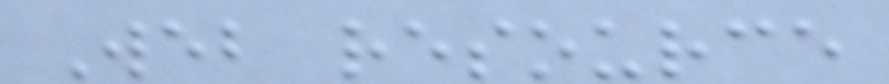Web resource
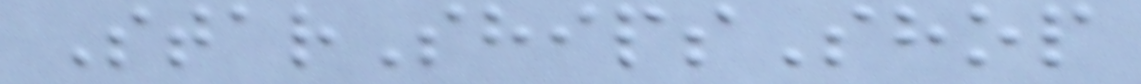StarShipsShop
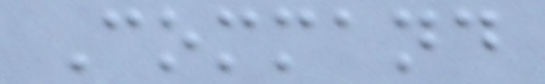Command
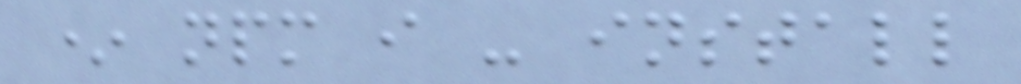* npm i - install
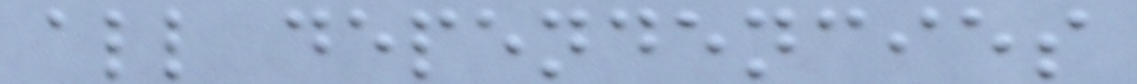all dependencies
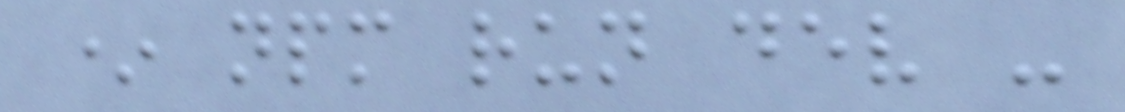* npm run dev -
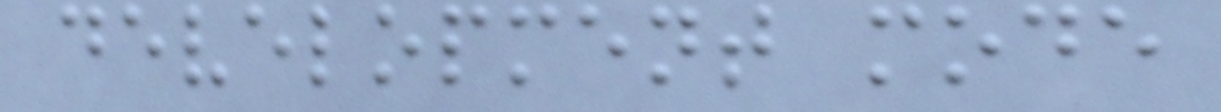development mode
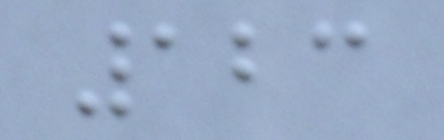123
